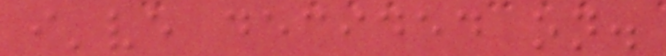i've decided on.
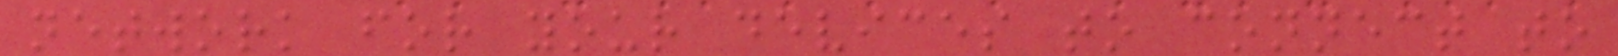network for your devices to connect to
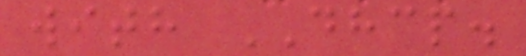with DHCP.
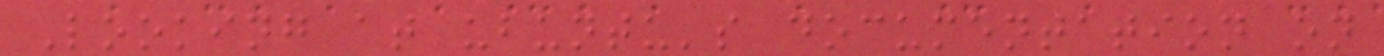Looking at ubuntu's documentation on
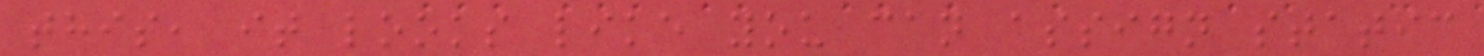this, it looks like you can assign static
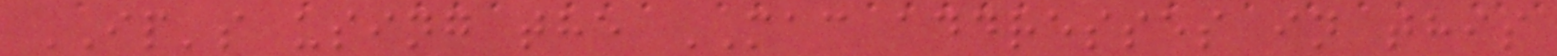IP's using the MAC addresses in this
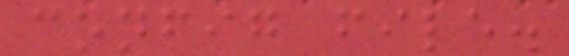config file.
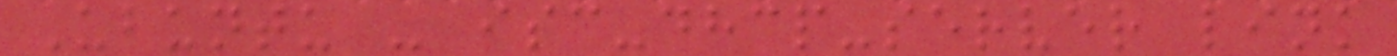Ubuntu - isc-dhcp-server link
